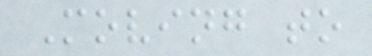Moving to
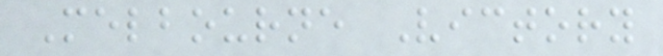Melbourne Victory
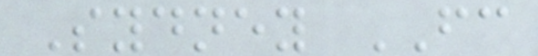Sydney FC
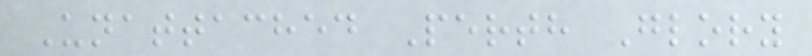Unattached Perth Glory
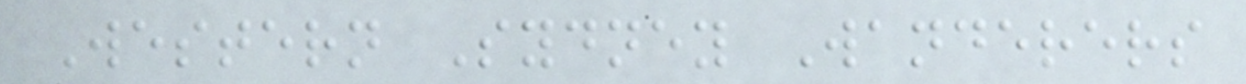Western Sydney Wanderers
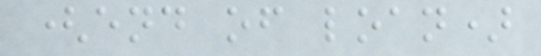(end of loan)
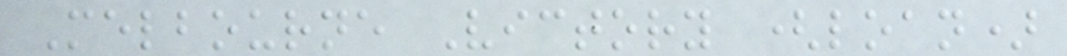Melbourne Victory (loan)
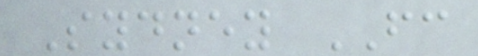Sydney FC
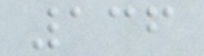136
